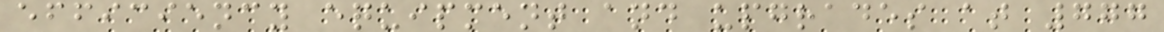efficiency equipment and upgrades at 777
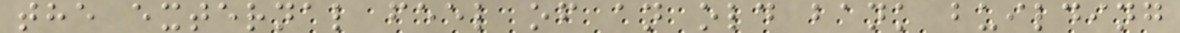the external feel of an old bank building
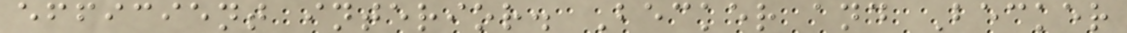efficient interior. Becker and Becker
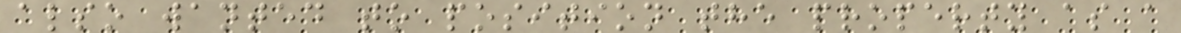also wanted to position the property as a
